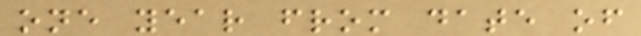one year from date of
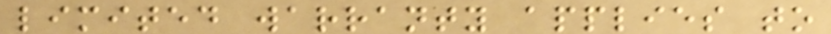limited warranty applies to
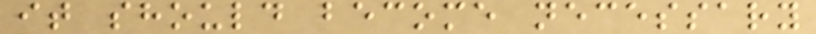it should become necessary
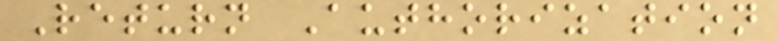Return Authorization
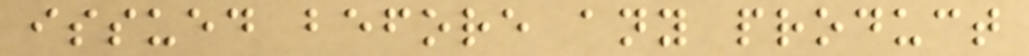issued before any product
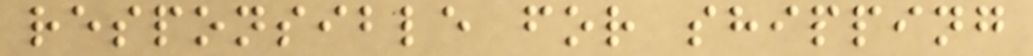responsible for shipping
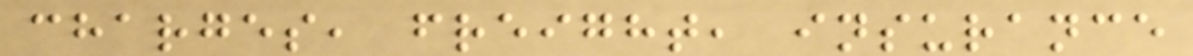charges, freight, insurance
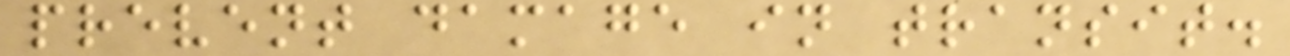prevent damage in transit.
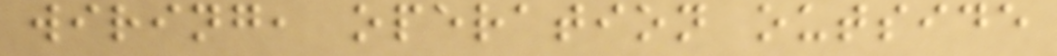wiring, operation outside
